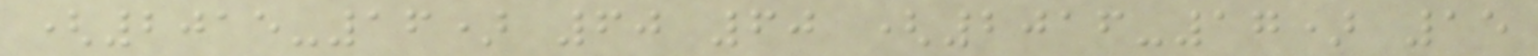(2015-16) 60 60 (2016-17) 15
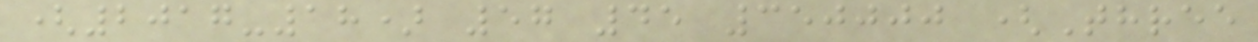(2017-18) 57 45 350000 (Three
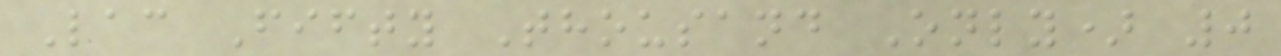Lac Fifty Thousand Only) 0
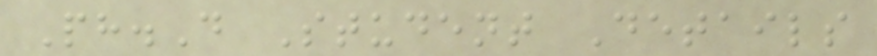Ph.D Student Details
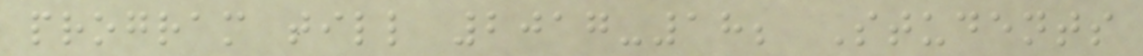program till 2017-18; Students
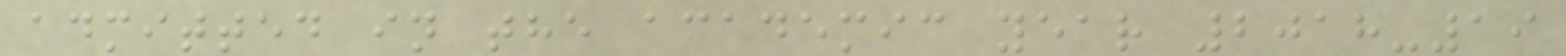admitted in the academic year 2018-19
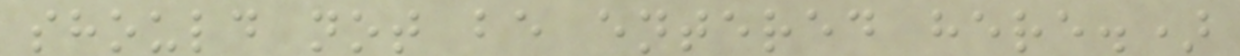should not be entered here.)
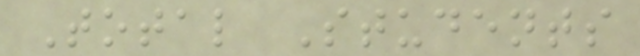Total Students
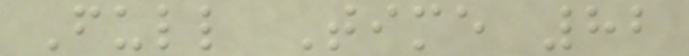Full Time 82
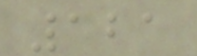121
